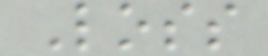Loss
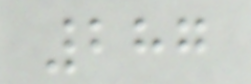287
